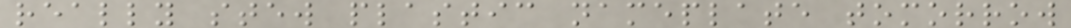really stew plastic nameplate tomorrow
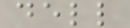dell
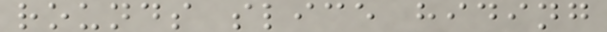rounds slice hiding
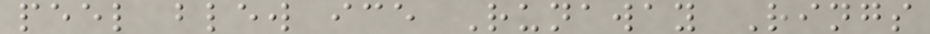peel blew ice Runaway Rings
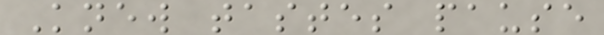Knew tastes pause
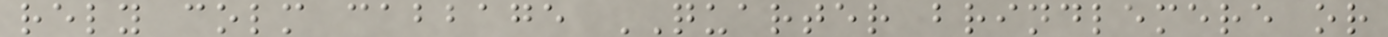rely colm cabbage QUARTER brindlemere or
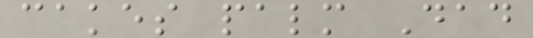cakes palm Dad
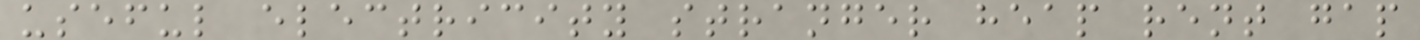useful electricity stranger heap rent gap
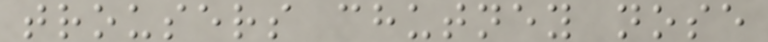trousers chutney nose
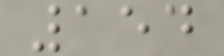154
